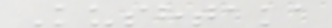Kushtaka
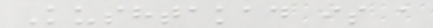Kushtakad is a
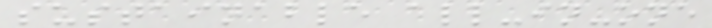sustainable all-in-one
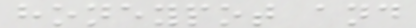honeypot and
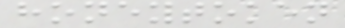honeytoken
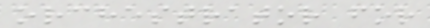orchestrator for
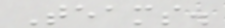Teams.
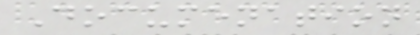Documenation
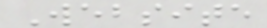Website
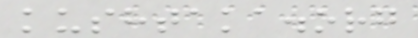kushtaka.org
